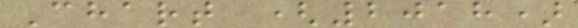Chart (2018)
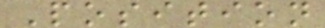Position
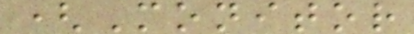(Monitor
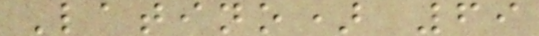Latino) 69
